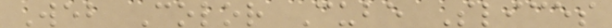Web Color Cube Slices
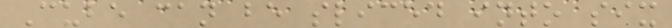Cube can be sliced into six
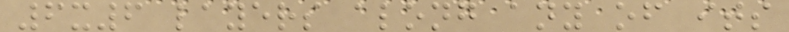6x6 layers along any of its
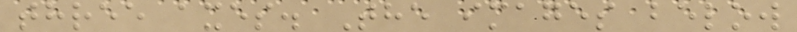three axes. The images below
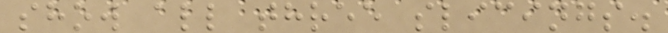show all three slicings.
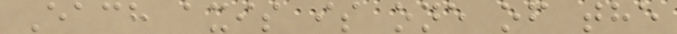Each axis is one of the
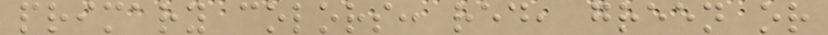primary colors: red, green or
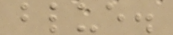blue.
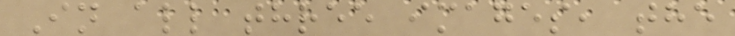In all three images, the
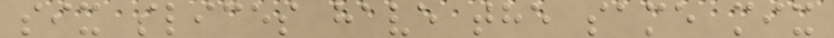six slices have the same mix
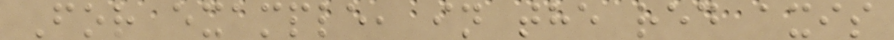For example, in the red axis
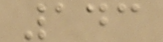143
